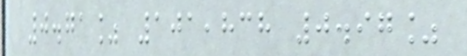0.71% 101,838 0.97%
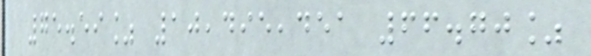75.59% 10,495,451 66.70%
